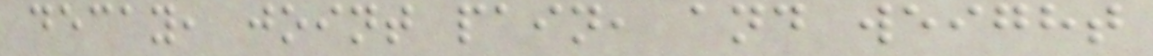decay, joint pain, and weight
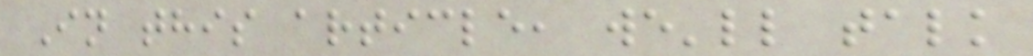In this article, we'll talk
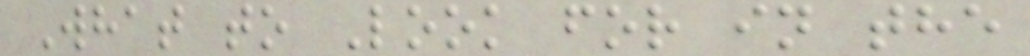What to Look for in the
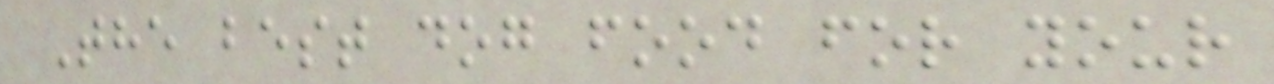The best dog food for your
